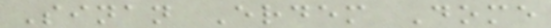Sinan Erdem Dome
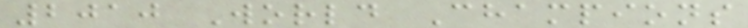2010 World Champions
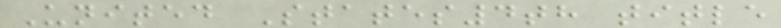United States4th title
